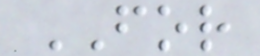FOR
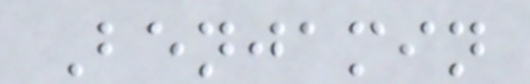Benjamin
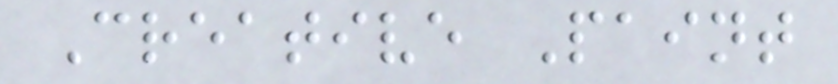Creative Paint
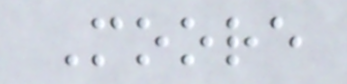Moore
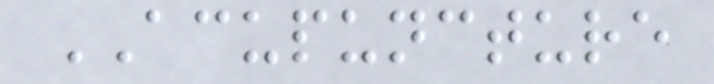ACUPUNCTURE
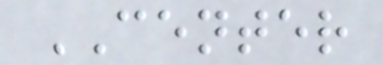CENTER
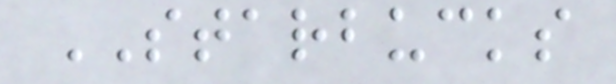STARBUCKS
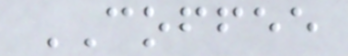COFFEE
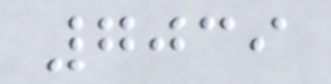7039
